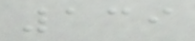139
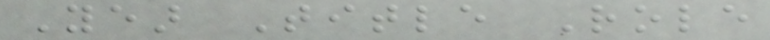Year Title Role
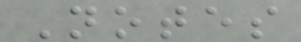Notes
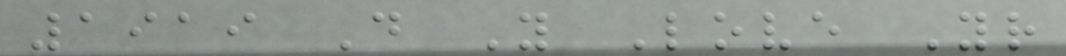1919 Do You Love Your
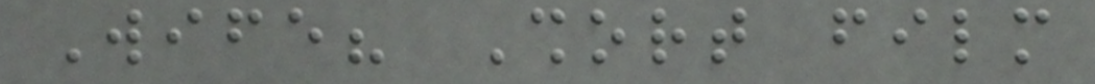Wife? Short film
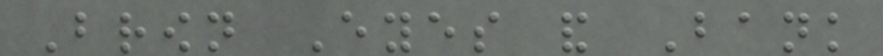Brown Eyes and Bank
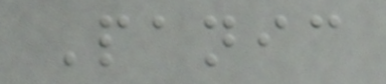Panic
